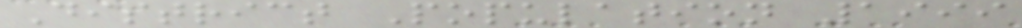District Population 1999
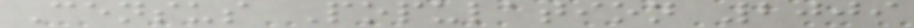Census Population 2009
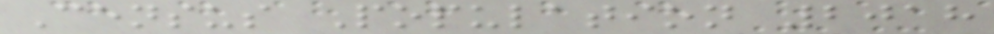Census Population 2018
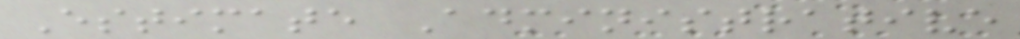Estimate Administrative
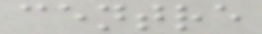centre
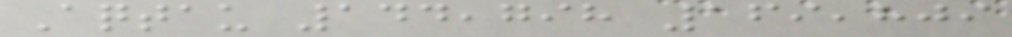Aqtau 144,798 169,809
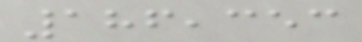186,353
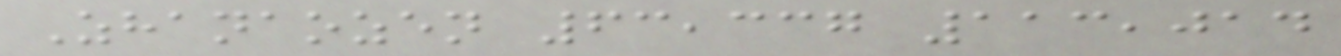Zhanaozen 63,337 113,014
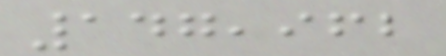147,962
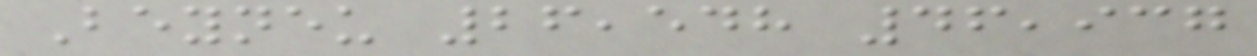Beyneu 26,548 46,937
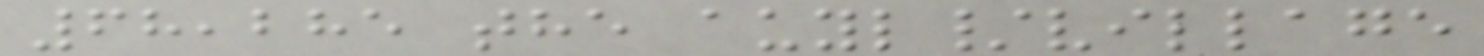68,285 the auyl/village
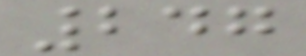247
